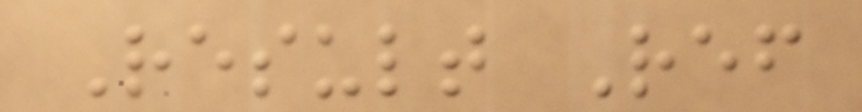Result Ref
